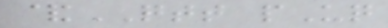&QTT pUq
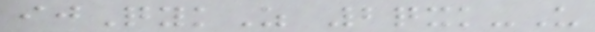ijQykZ 2qxk-U
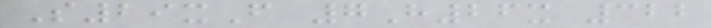S29xF 7H26x 322
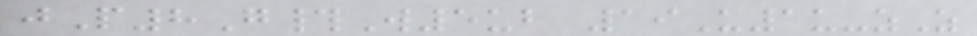jP8G#W5ub 19U1u-zZ
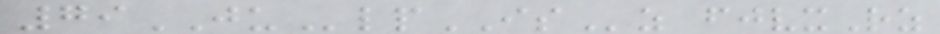79JUlpISz fjvxRz
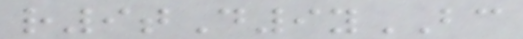r9tD9yBC
